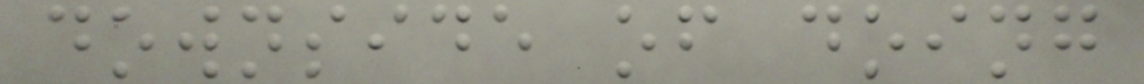downside of doing
